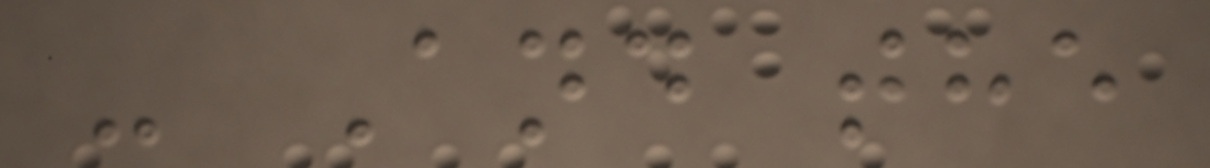- And the
